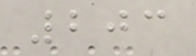203
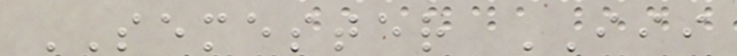SEMESTER III
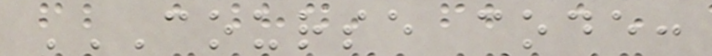COURSE CODE:
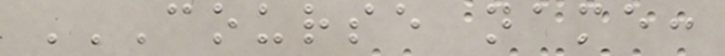COURSE NAME:
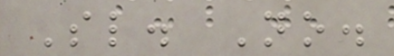Sl. No.
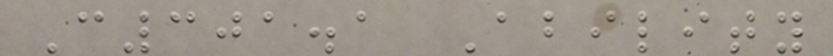C301.1 Ability
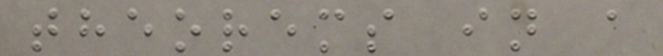theorems in a
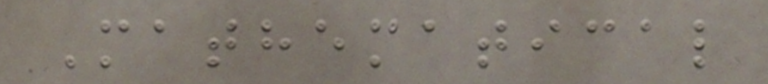Mathematical
